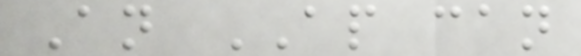An AP can
